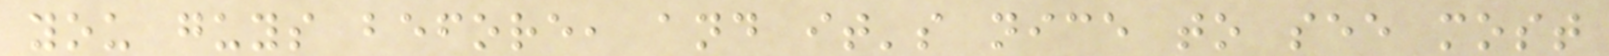you guys before, and it's nice to see most
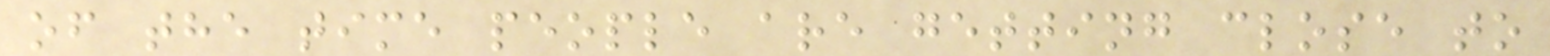of the time people are getting close to
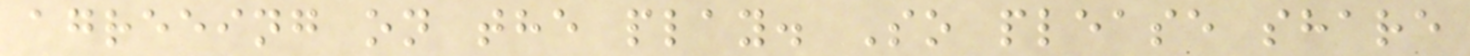agreeing on the play. So please share
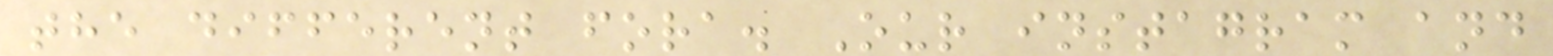the different fora. Our instagram and
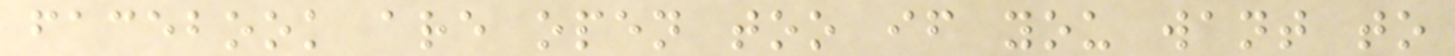facebook are open too if you want to
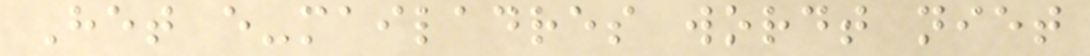Het e-mailadres wordt niet
